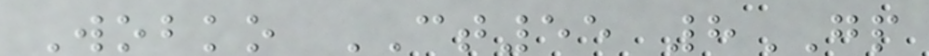Wobko CT55 8GP
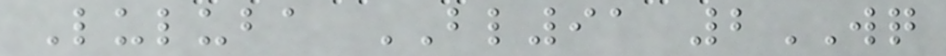Luluba BL91 2WQ
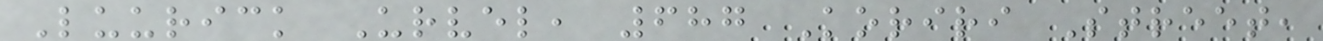Luurick Urvel, 687 Koriri Street,
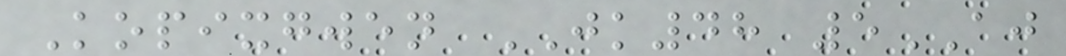Kopixgwen JK48 5AJ
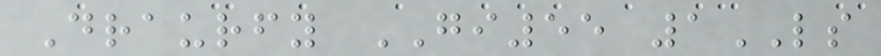Draurfy GI55 1LS
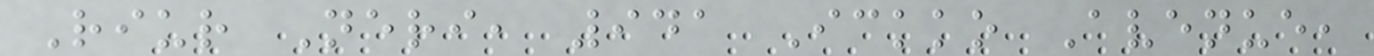Riur Neri, 941 Ickko Avenue,
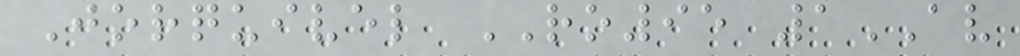Jorquivel RO95 1AV
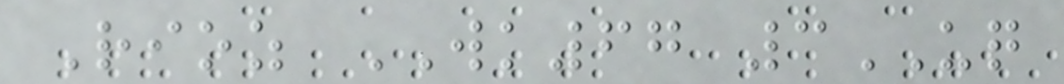Rioz WK67 3UQ
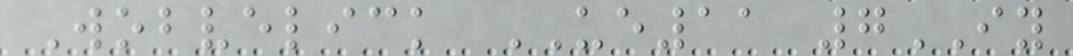Wobvelick UE11 7IY
